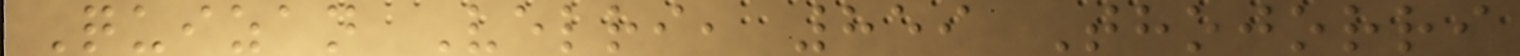Quizan Velri, 859 Thojorri
